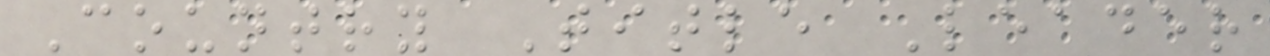Country Title Leader
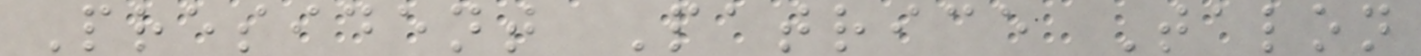President Patrice Talon
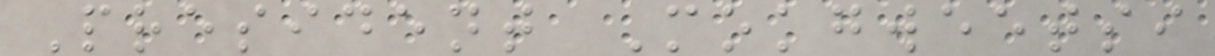President Mokgweetsi
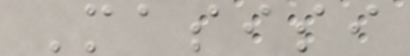Masisi
